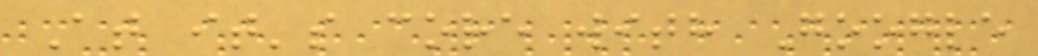At it's core with Google
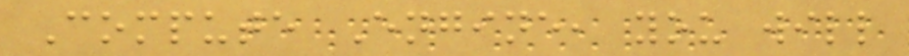Compute Engine, you will
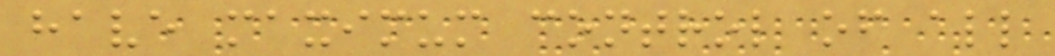have maximum control of all
